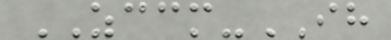ZCCM-IH
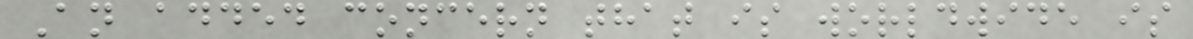An added concern that is worldwide is
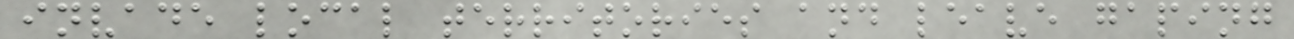invade local territories and leave gaping
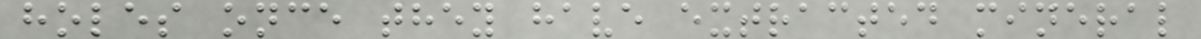holes once they have extracted mineral
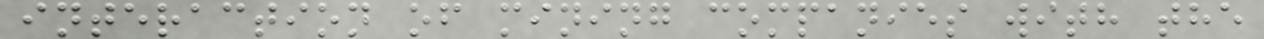interaction of mining companies with the
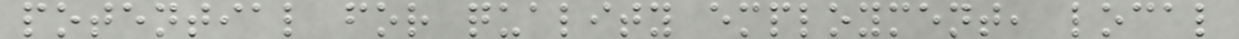potential for quality employment, local
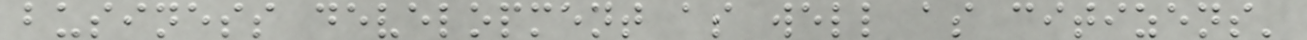business development as well as citizens'
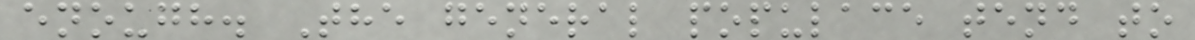enough. The general populace tend to
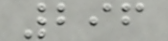296
